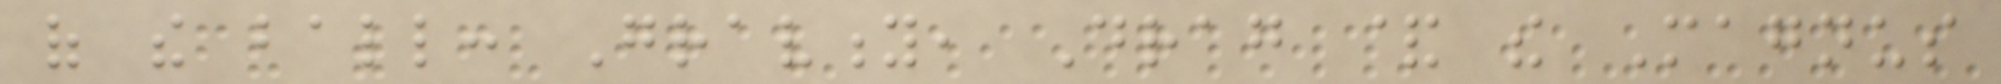of the ball: Gravity, Drag & the Magnus
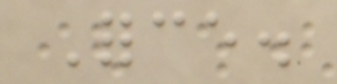Force.
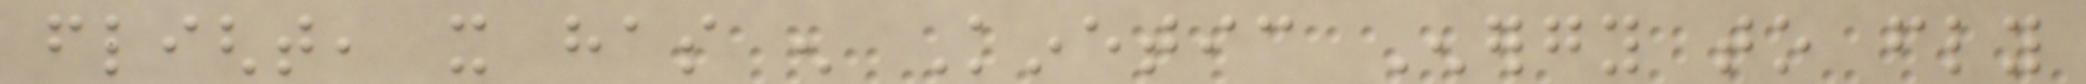flight, it has enough Kinetic Energy to fly
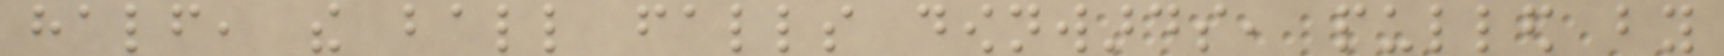half, the ball falls downwards, pulled by
